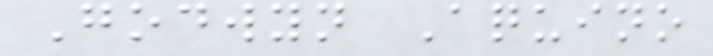Godwyn Aquino
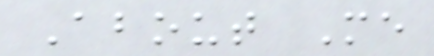About Me
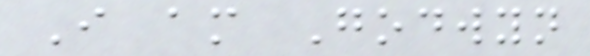I am Godwyn
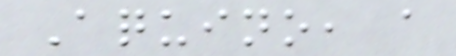Aquino, a
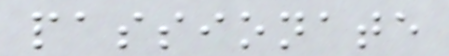passionate
